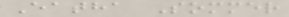Eatha Sommer
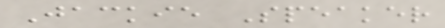Jackie Speaker
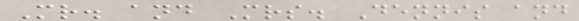Mr. and Mrs. Dennis and
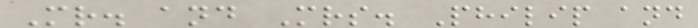Mr. and Mrs. Philip and
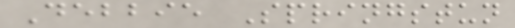Debbie Springstun
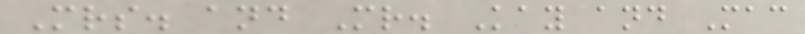Mrs. and Mr. Kay and Mac
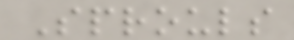Sprouls
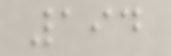194
